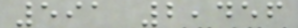591 2,456
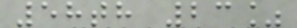58th 23%
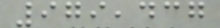979,437
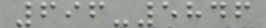696-5846
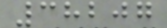38207
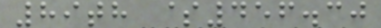89th $456.30
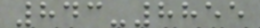843-8855
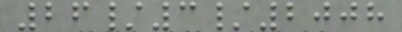26/3/2008
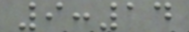9:14
